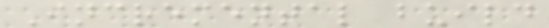Incremental build
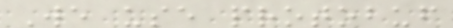We use protobuf
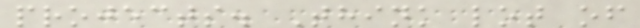projects. Think lot of
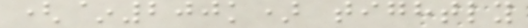(~200k) tightly
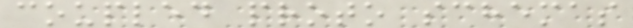coupled proto schemas
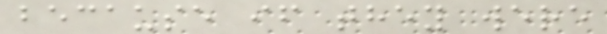because if they were
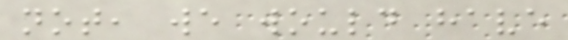not, we would have
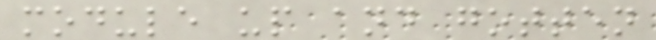module up and gotten
